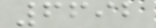6692
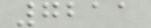7211
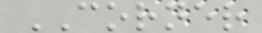CORNER
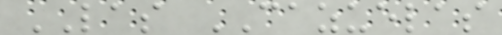LAS CAZUELAS
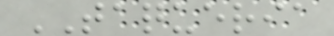TAQUERIA
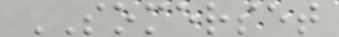SOMERSET
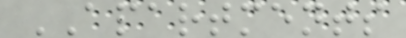APARTMENTS
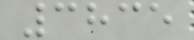3835
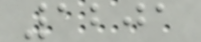1201
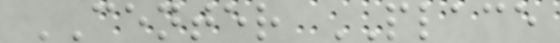CENTER PLACE
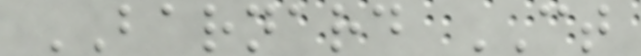BARNARD CT
